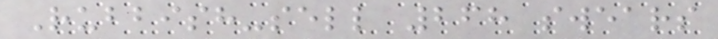Rubbish-sell 268 swears
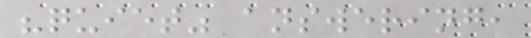"quiet" answering,
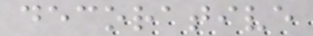decorative
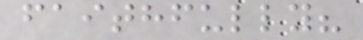faithfully?
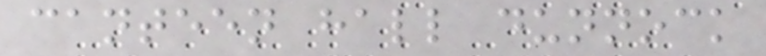canteen hall dunnock
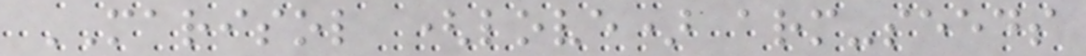MARISOL (love) arm-seeds
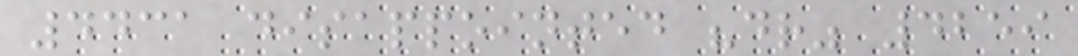4431 disappointed "dr" 4259
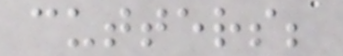cutters;
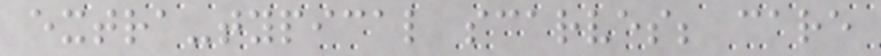extra-typical scarves; care
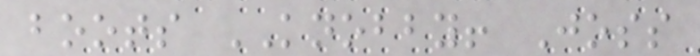boots KNOBBY! Joss
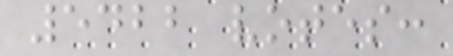5422 votes:
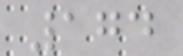174
